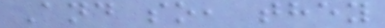And so, they
